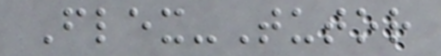Flex-Tutor
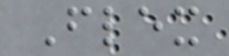Flex
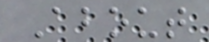About
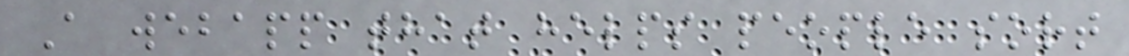A webapp that helps people sort
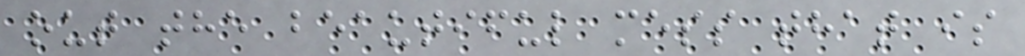out the beautiful mess that is
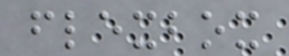flexbox
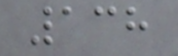138
